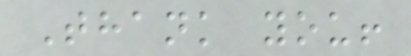Thank you!
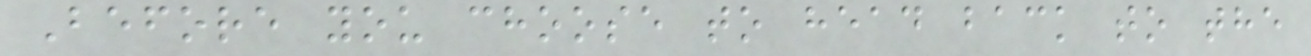Before you choose to head back to the
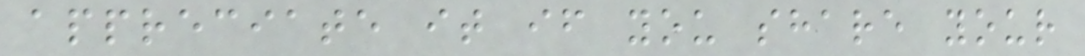appreciate it if you share your
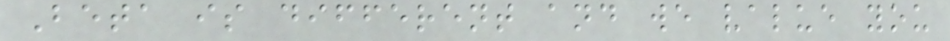Beta is different and we value you
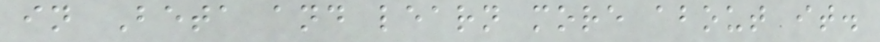in Beta and learn more about it.
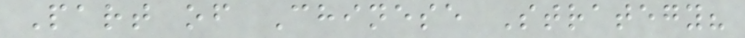Part of Chinese Strategy?
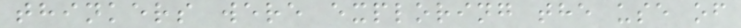thinkers were exploring the use of
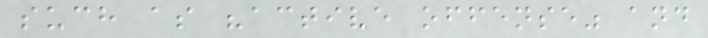such as "active offense" and
